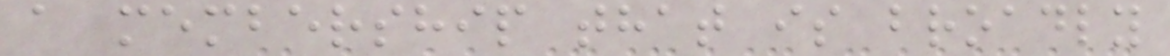a membership that is broadly
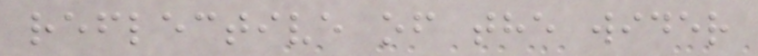reflective of the wider
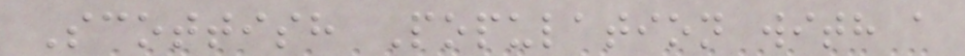Scottish Population with a
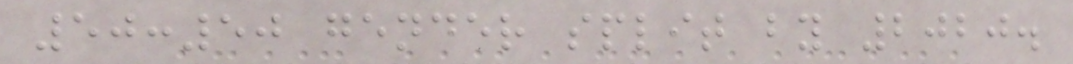50:50 gender split by 2020.
